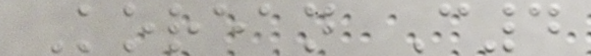Korean C4
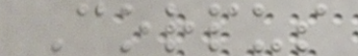Corpus
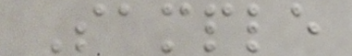Sample
